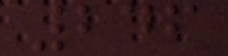246
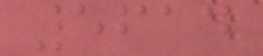5614
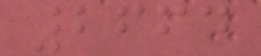2664
